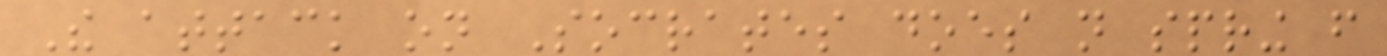The attack on Socrates does not spring from
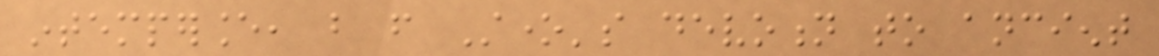intemperance, but from Stone's devotion to ancient
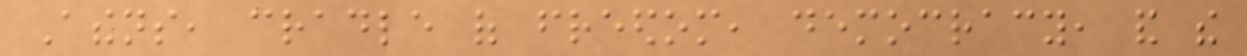Athens, cradle of freedom, democracy, and the
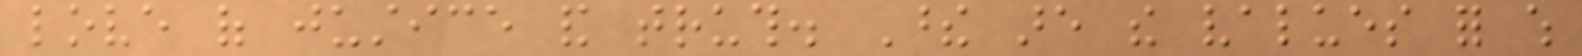love of justice and truth. These are the values for which
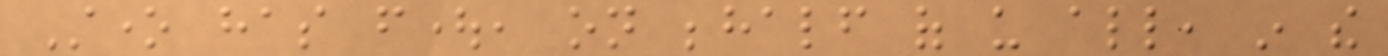Stone has fought, on behalf of us all, in the
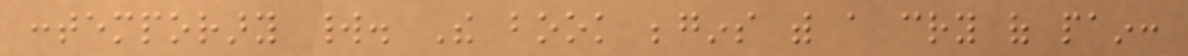contemporary world. The book begins with a cry of pain:
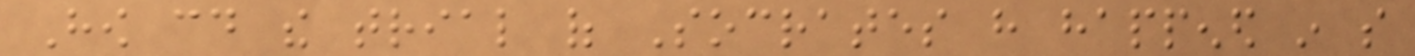How could the trial of Socrates have happened in so
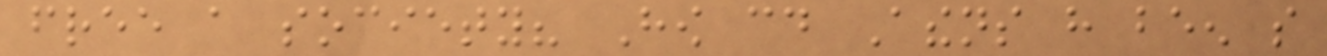free a society? How could Athens have been so
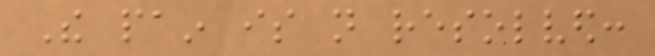The pain is not resolved:
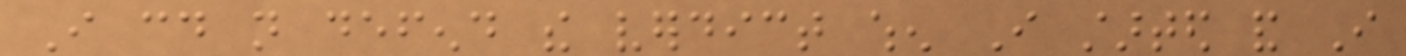I could not defend the verdict when I started and I
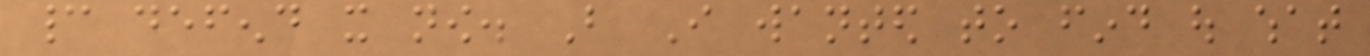cannot defend it now. But I wanted to find out what
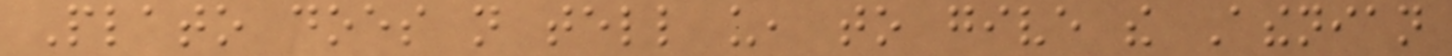Plato does not tell us, to give the Athenian
